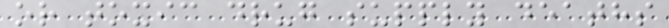or toxic drug supply deaths
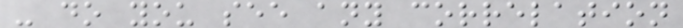- do you see any correlation
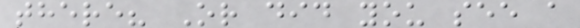there? Or did you see a
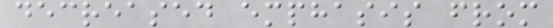decreased emphasis from
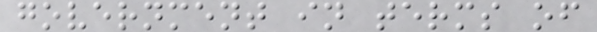government in terms of
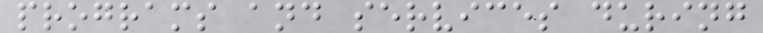programs and services during
